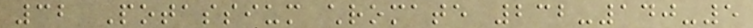32 Potassium chromate 232-140-5
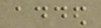added
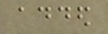added
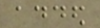added
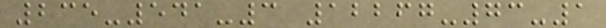235-541-3 12267-73-1
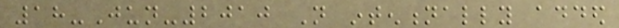18-Jun-2010 Not intentionally added
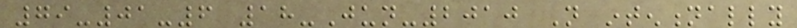79-01-6 18-Jun-2010 Not intentionally
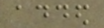added
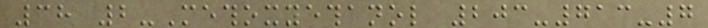38 2-Methoxyethanol 203-713-7
